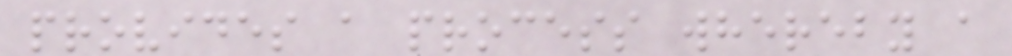provides a process whereby a
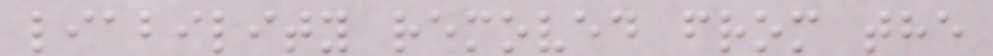liability removed from the
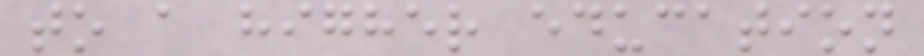to a higher education
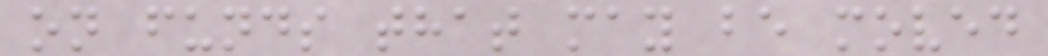on funds that may be moved
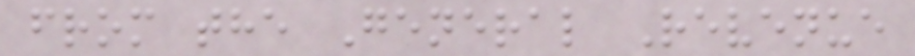from the General Revenue
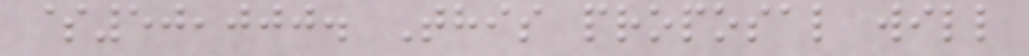$50,000. This proposal will
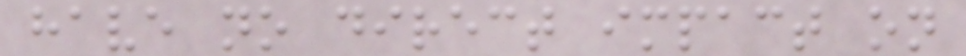have no direct impact on
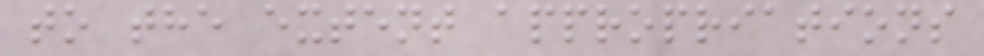to the extent appropriations
